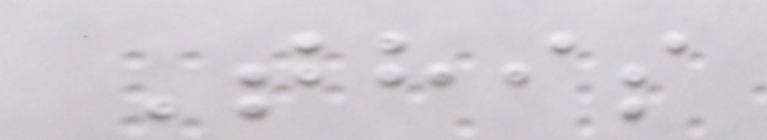This
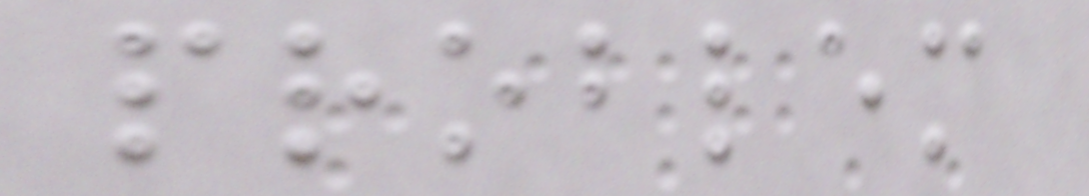problem
